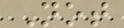Not
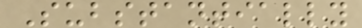Substantially
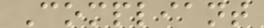Compliant
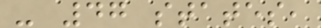- 47 states,
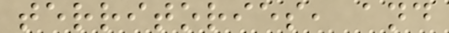territories, and
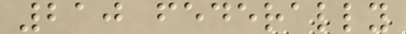210 federally
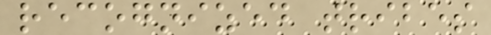recognized tribes
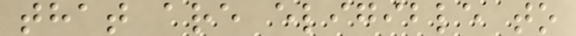that are eligible to
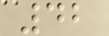42
